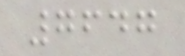7647
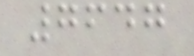7647
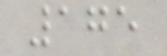175
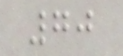70
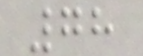78
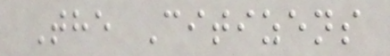The Citizens
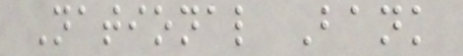National Bank
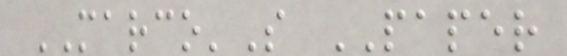MARCO'S PAPER
